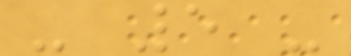- 5 -
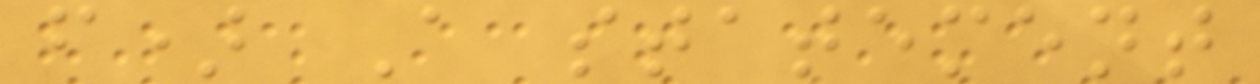f) A statement
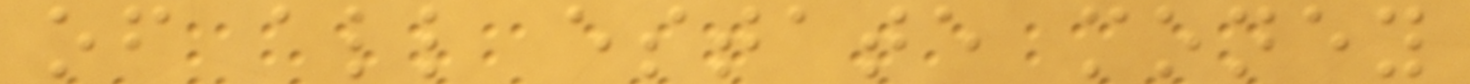of all estate money
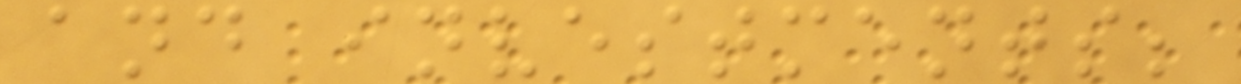and investments;
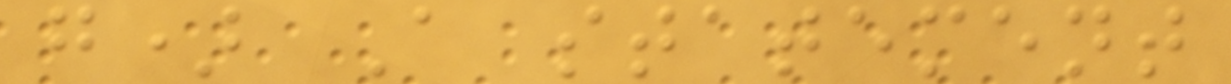g) A statement
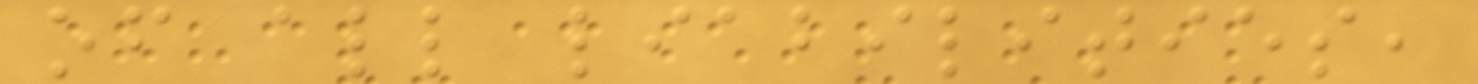of all liabilities,
